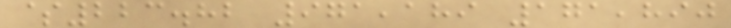$223.82 971,189 171,890
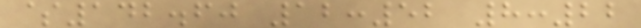$142.60 12:52 8:22
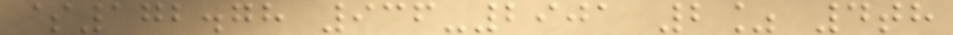$172.78 936-2901 2% 4th
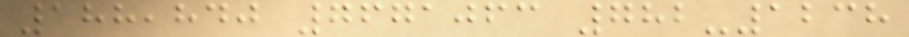188,840 7671063 782-1238
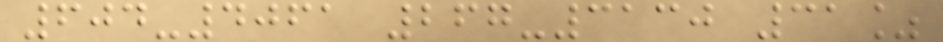604-4061 267-3130 31%
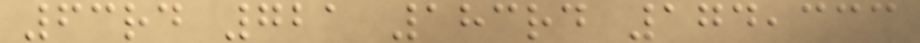63rd 721 183rd 174,333
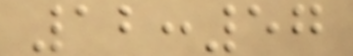12:57
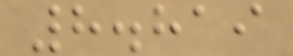8.819
